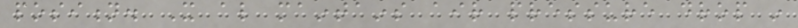position. It also maintains air pressure drop in
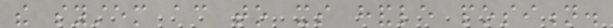the system according to its handle position.
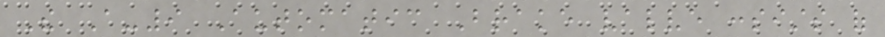The A-9 Automatic Brake valve consists of
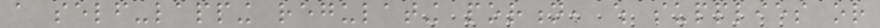a self-lapping regulating portion, which supplies or
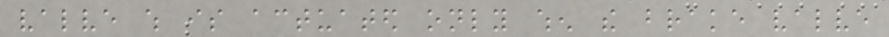valve which is actuated only when the brake valve
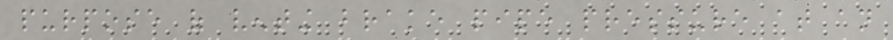purpose of venting brake pipe pressure at an
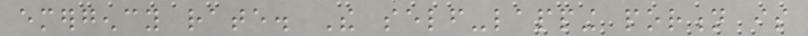emergency rate. The self-lapping portion is
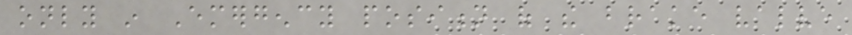only in Emergency position of the brake valve
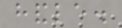handle.
